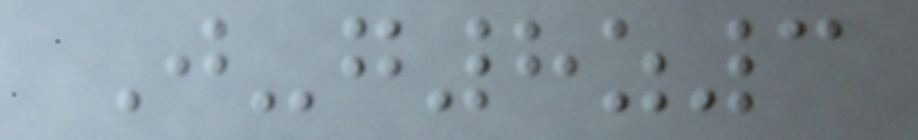J-g8z3
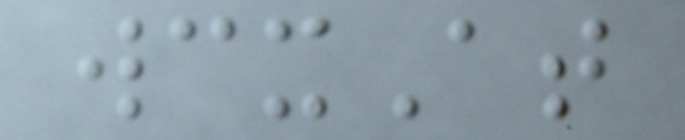wcxAt
